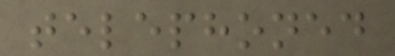telephoned
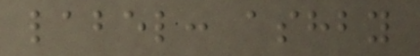label: ashby
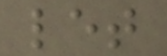let
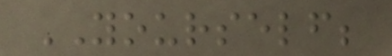YOURSELF;
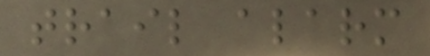trail alarm
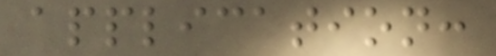application:
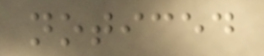noticed
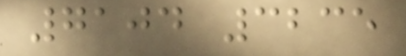7104 3235
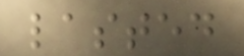lasted
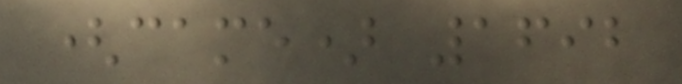(came) 1692
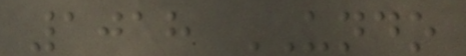1018 UNDO
